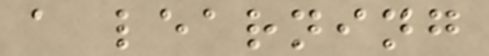a learning
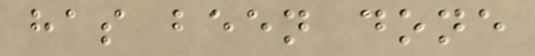has been done
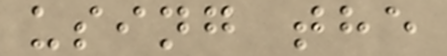using the
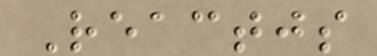Reactjs
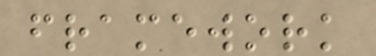framework
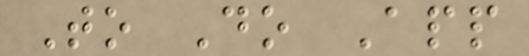To Do App
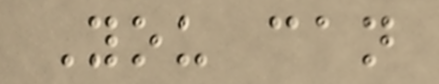You can
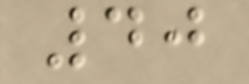40
